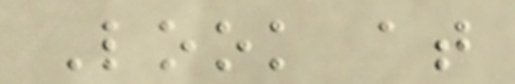Look at
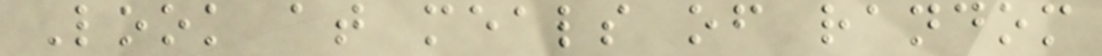Look at meals of random
